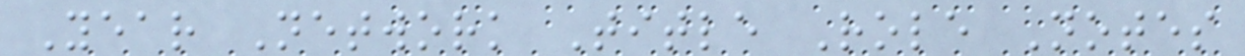Year Network Title Role Notes
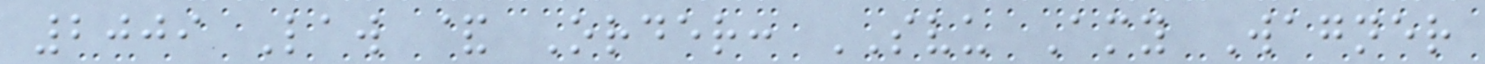2009 Law & Order: SVU Amy Wagner
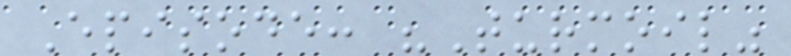Episode: "Turmoil"
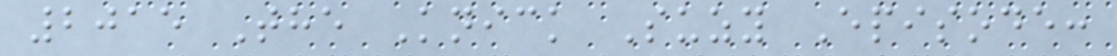2015 The Knick Suzy Episode:
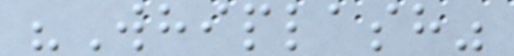"Whiplash"
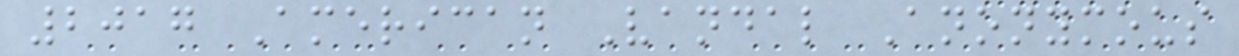2017 American Vandal Anonymous
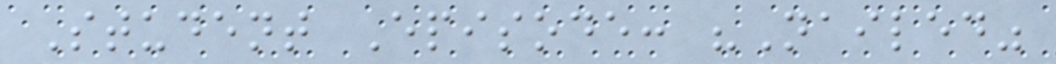Student Episode: "Nailed"
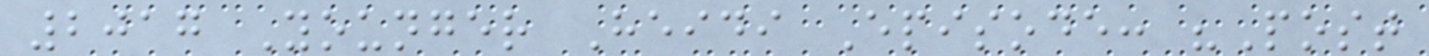2017 Younger Heidi Episode: "Post
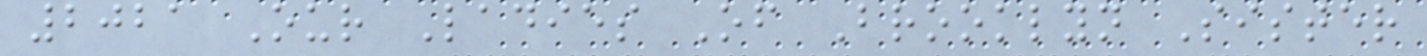2021 Our Ladies Of Brooklyn Sister
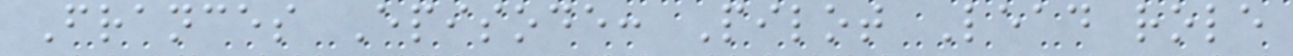Frances Episode: Pilot Lead role
